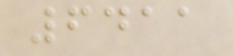6411
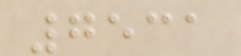7531
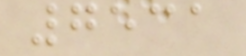7531
